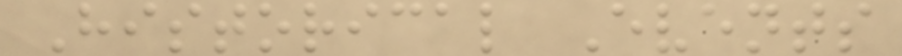Historical Events
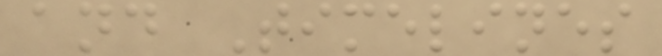and Timelines
